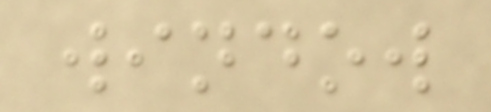window
